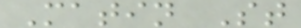Matin St
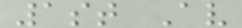1st Av
